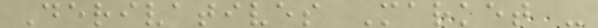Derivatives Market -
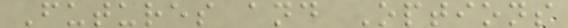Futures and Options
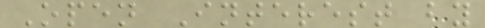Open Interest by
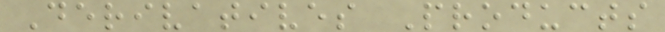Derivatives Products
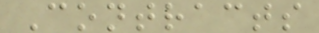Contracts
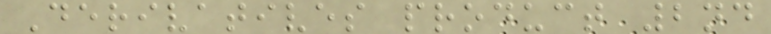Derivatives product 2nd
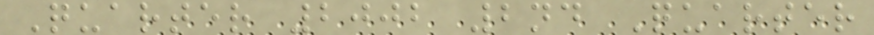Quarter 2002 2nd Quarter
